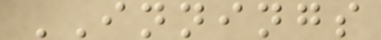INNINGS
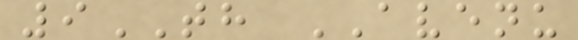9TH AVENU
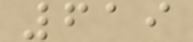619
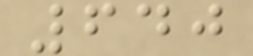640
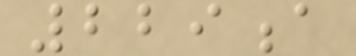229a
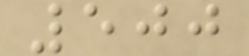500
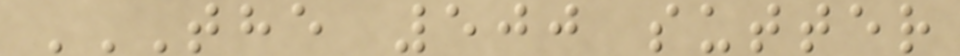THE 500 SUTTER
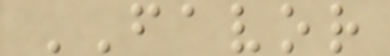FAVOR
